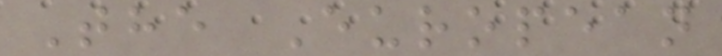The European
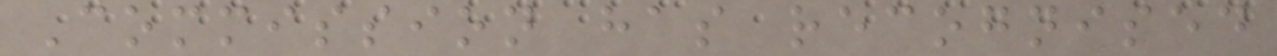Commission has recognised
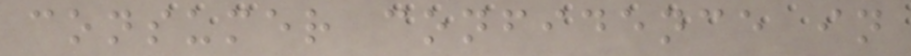consumer confidence in
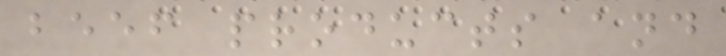beef products and
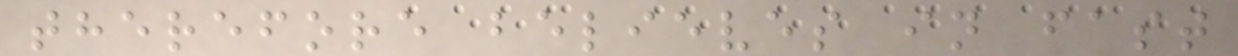therefore believes in fast
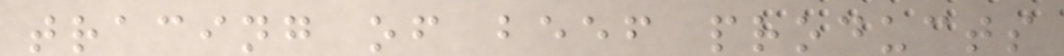tracing of beef products
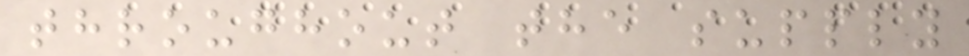throughout the supply
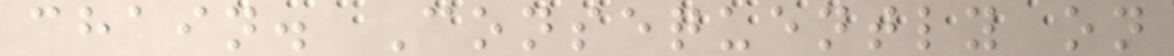chain. Consequently on
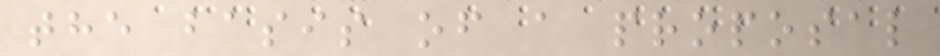the basis of a proposal
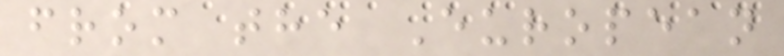from the European
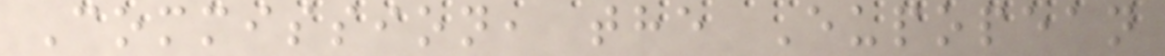Commission, the Eupopean
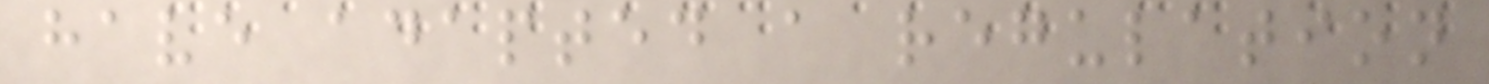have adapted a regulation
